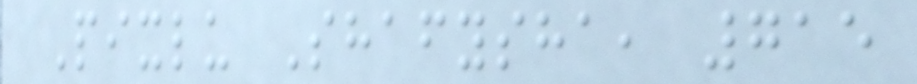Pixlu Shafysha, 715
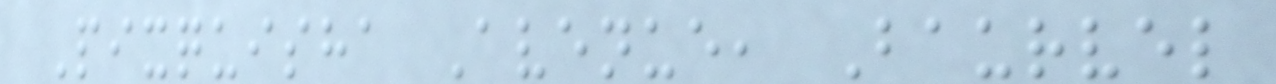Pixquisha Avenue, Baurvel
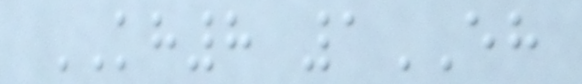KH8 1EH
